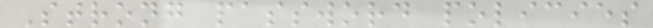Strong password policies
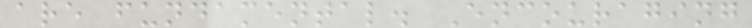are fundamental. Encouraging
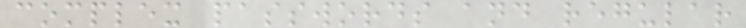complex passwords and regular
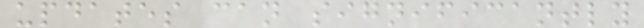updates can significantly
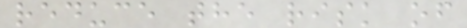reduce the risk of
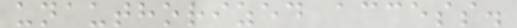unauthorized access.
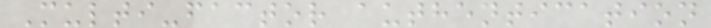Multi-factor authentication
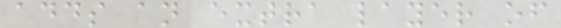adds an extra layer of
